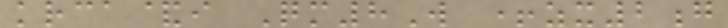krca&i Qm8W +zx2g
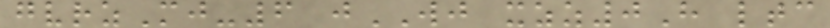gvrzMj-6 jWJ xzz0H ltc
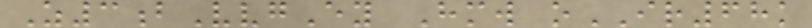Z3bVvgEy Hmw oIR68k
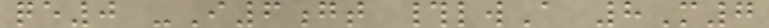qe0 -I6gt #lwA 8M7
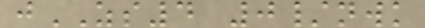jZS4 0/nwk
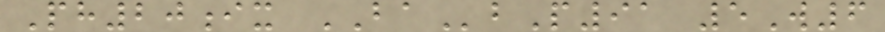Ph20ix BAbP91 5W6
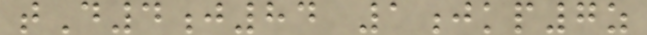tD4j84 1jkp7z
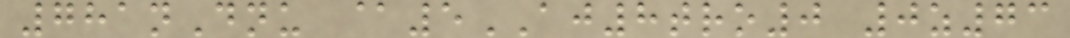781nDnu @5AJ8tro0 0z73
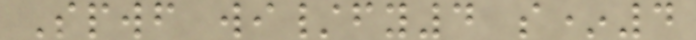Spwf wi/fy4 s*4
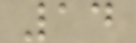14
